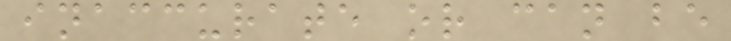inaccurate or can be
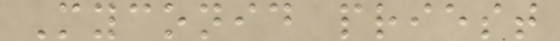Myconid priest
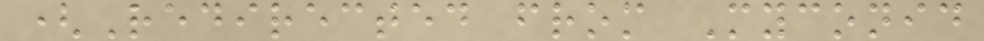(Redirected from Myconid
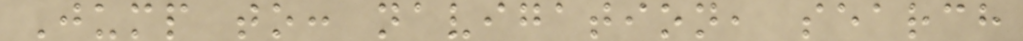Jump to: navigation, search
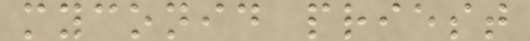myconid priest
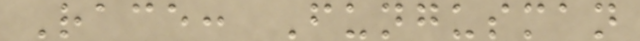Race: Fungusman
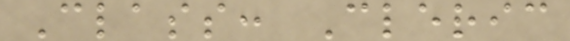Class: Cleric
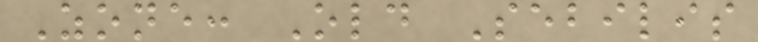Zone: Old Sebilis
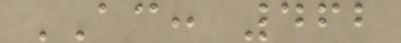AC: 462
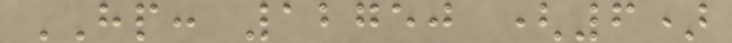HP: 12750 (6)
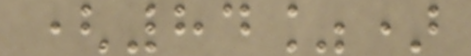(84%)
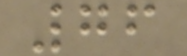76
